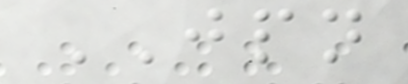JPN
